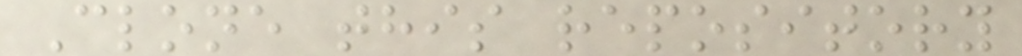Clone this repository
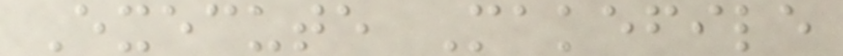Execute Makefile
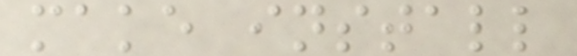make install
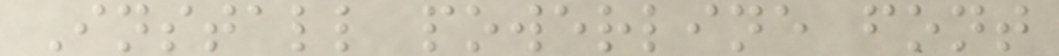Install powerline font
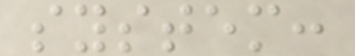system:
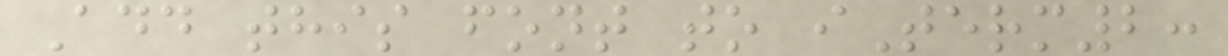Add this font to iTerm2:
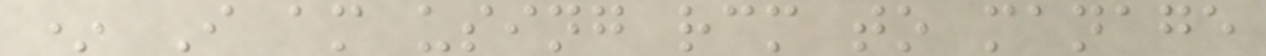* I am using rcm to manage
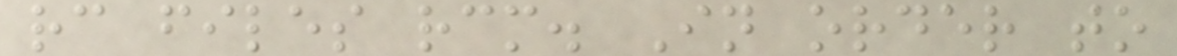rc files rcm. In order to
